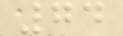74
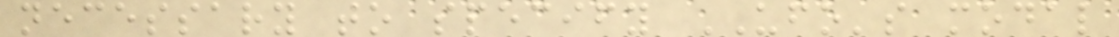necessary to specify UFO's modal
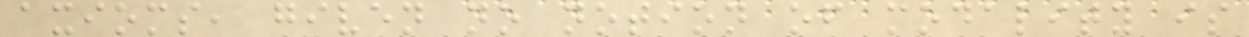axioms, given no notion of modality is
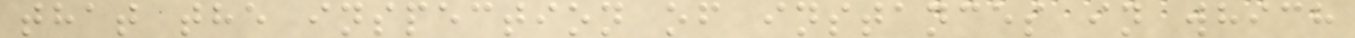that the inspection of instances in which
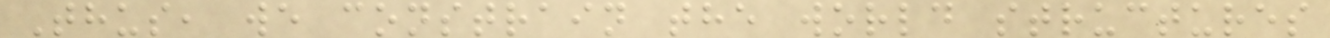Thus, we constrain the world structures
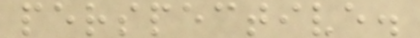perspective.
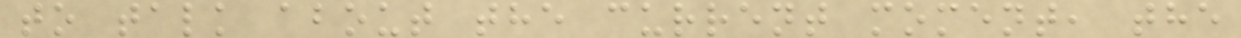to talk about the current moment, the
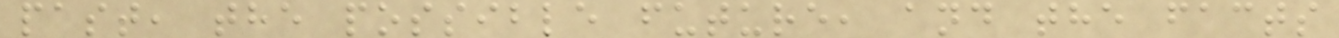past, the possible future, and the facts
